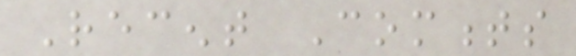Recent Comments
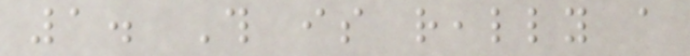1. This is really a
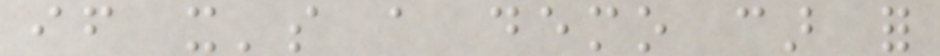if it's a demo car for
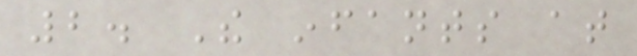2. The infants at
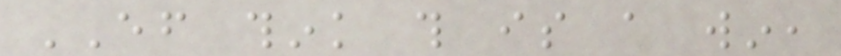EF think this is a win,
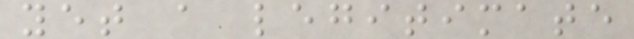yet a legitimate
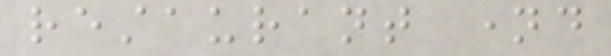restaurant named
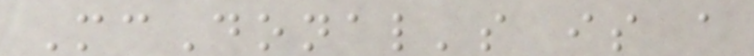McDonal's is a
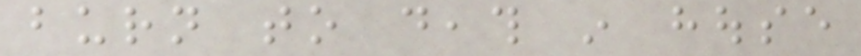burn to death in house
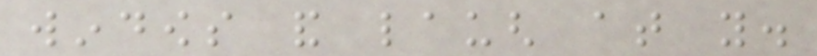windows and laugh at you.
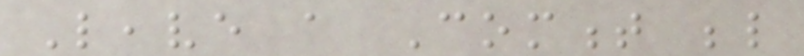Leave a Comment below
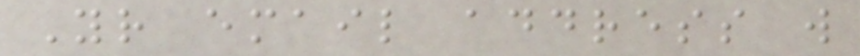Your email address will
